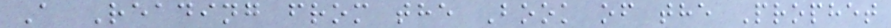A Reading from the Book of the Prophet
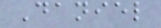Daniel
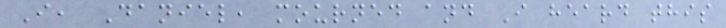I, Daniel, mourned and I heard this
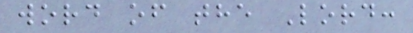word of the Lord:
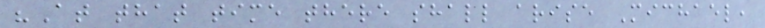"At that time there shall arise Michael,
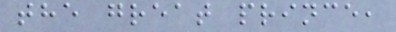the great prince,
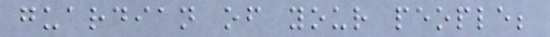guardian of your people;
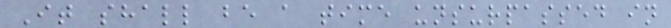It shall be a time unsurpassed in
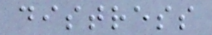distress
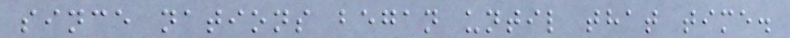since nations began until that time.
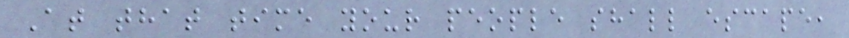At that time your people shall escape,
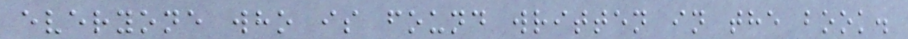everyone who is found written in the book.
